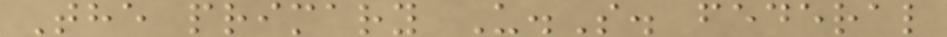The primary U.S. federal
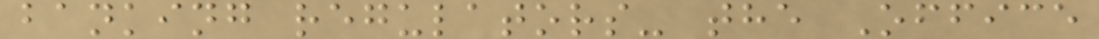banking regulators- the Office
